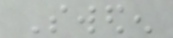Sweden
